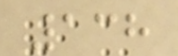138
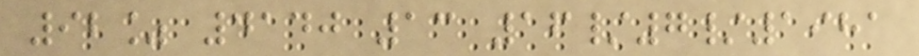92% 4140 13 16/7/1981
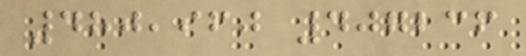480,960 407236
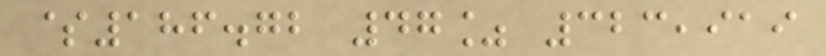$186.72 47% 323,919
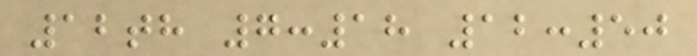12th 7:18 12:50
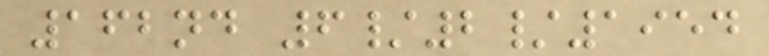162nd 6/2/1954
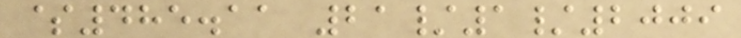$485.11 21/1/2009
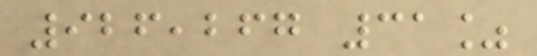926,267 31%
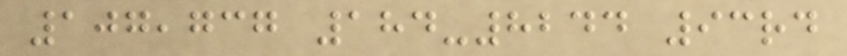107,737 184-8244 93rd
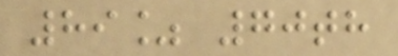89% 70th
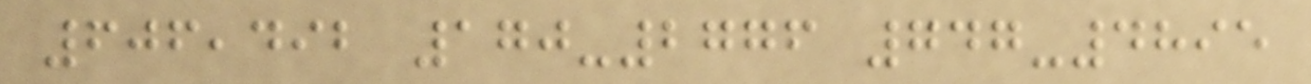606,492 170-2776 747-4895
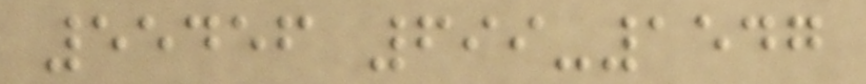55456 699-1547
